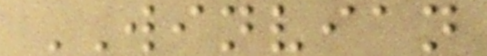WINVIAN
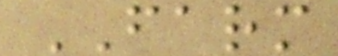FARM
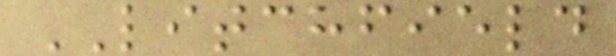LITCHFIELD
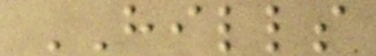HILLS
